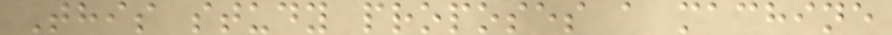This study proposes a machine
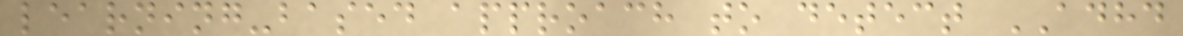learning-based approach to detect ADHD
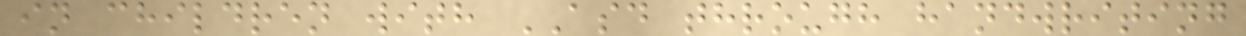in children with ASD through handwriting
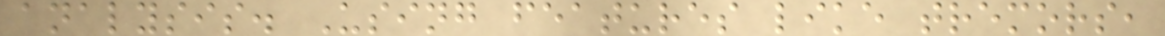analysis. Using features like tremors,
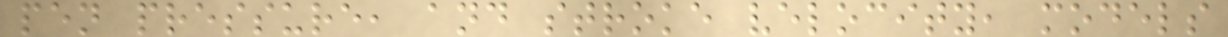pen pressure, and stroke velocity, models
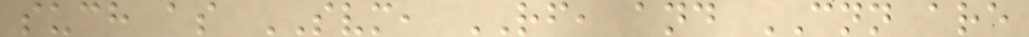such as SVM, RF, and CNN are
